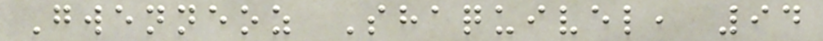Gwenneoz Shaquivel, 94
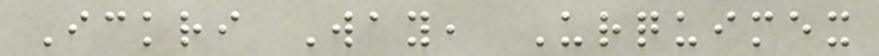Ickri Way, Urquimex
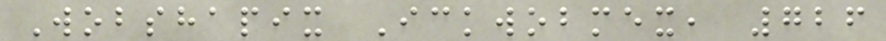Wobshapix Ickwobmex, 726
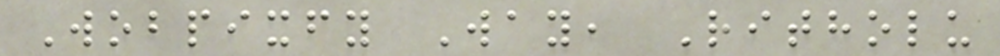Wobpixfy Way, Ritholu
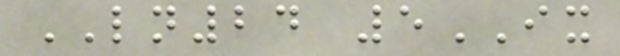LN24 5IX
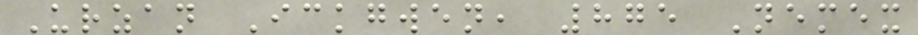Urzan Ickgwen, 875 Nemex
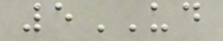5UD
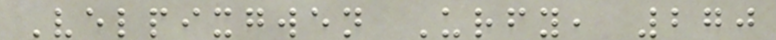Velpixgwen Urfy, 270
